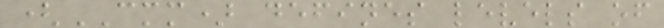(CMM) defines levels of
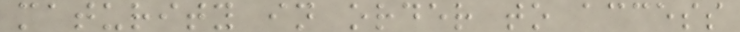maturity in order to access
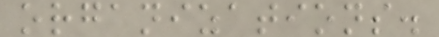organizations.
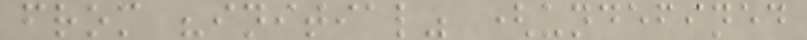from "initial" (undefined
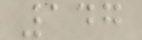147
